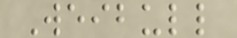Weibull
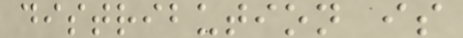distribution is
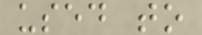used to
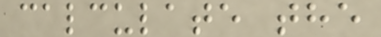calculate the
